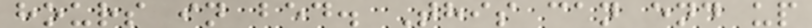hours in bed. This can end up
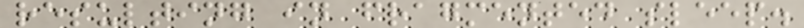resulting in fragmented sleep.
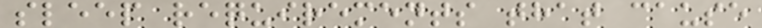sleep requirements that cause
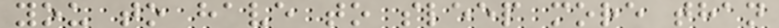you to have to sleep more than
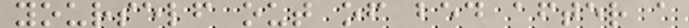yourself out of bed after a
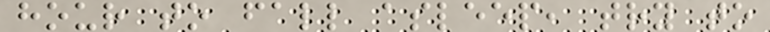hour to fall asleep, try to
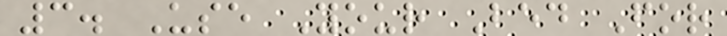3. Use Your Bed For
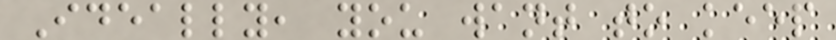Ideally, you want to keep
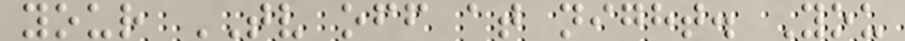your TV off at night. You
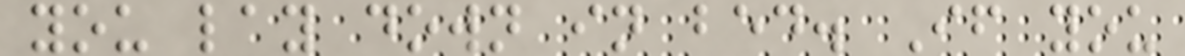you lay down in bed. If you
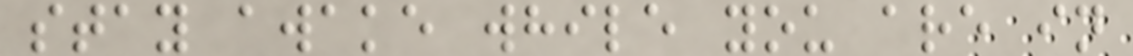stay awake while you are in
